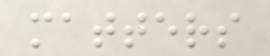matters
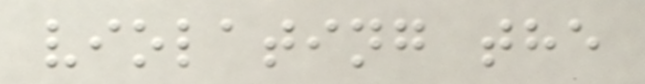violating the
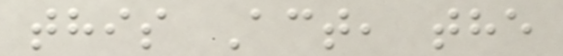this Act, the
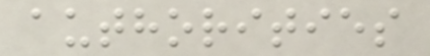authorities
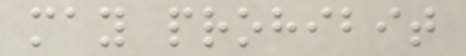may prohibit
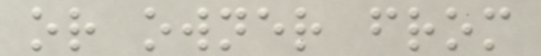or owner from
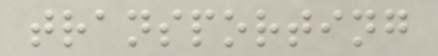transporting
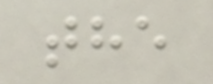the
